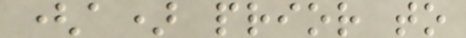(a) prior to
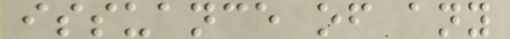issuance of any
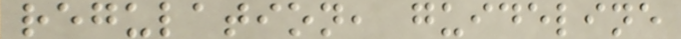regulation, guideline
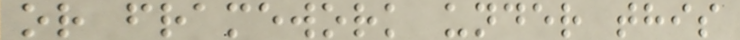or framework under this
